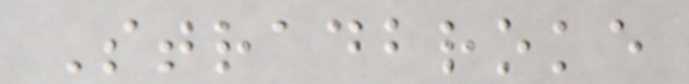Stradbroke
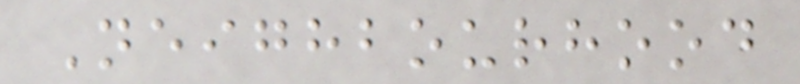Neighbourhood
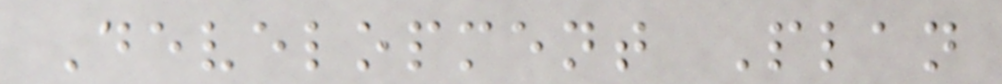Development Plan
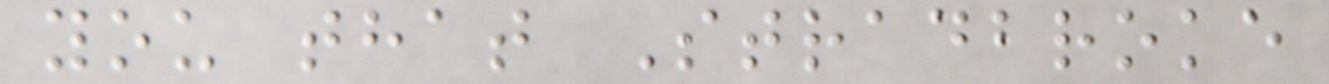you that Stradbroke
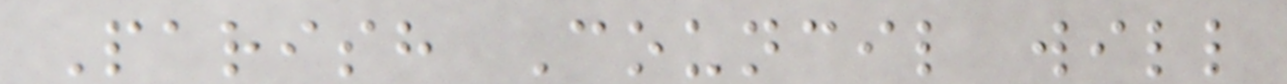Parish Council will
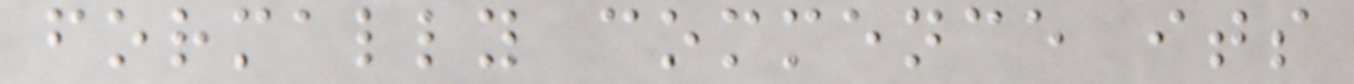formally commence its
